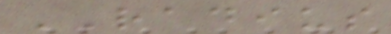RADIUS
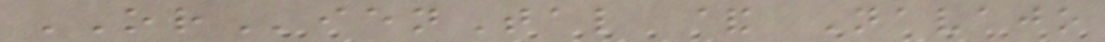ORienTal & Navajo
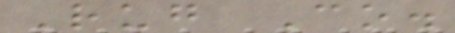Rug Co.
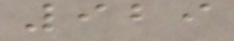929
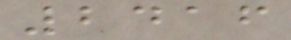2416
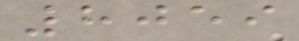8059
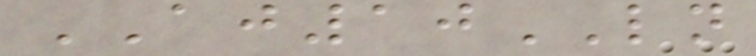AJ10LN
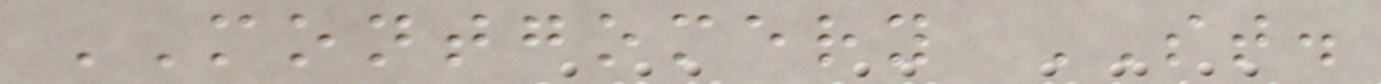MONTGOMERY ST.
